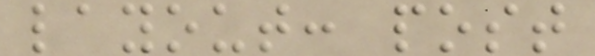layout: post
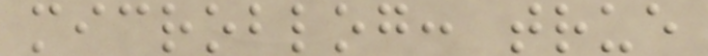microblog: true
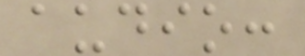audio:
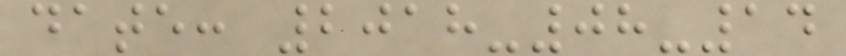date: 2018-08-14
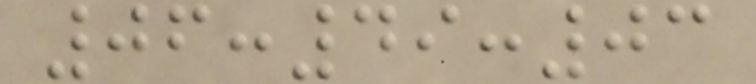06:49:03
